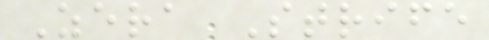Zera Strife
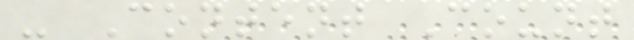- Content Count
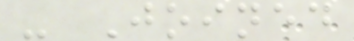- Joined
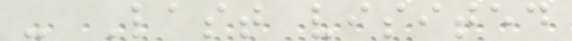- Last visited
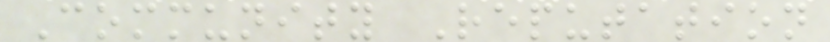Community Reputation
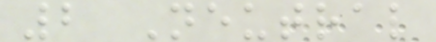2 Neutral
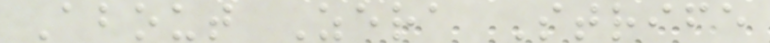About Zera Strife
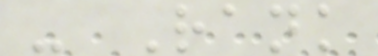- Rank
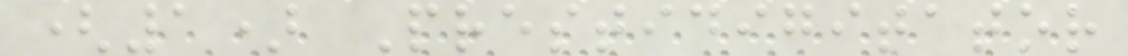(1) Prestidigitator
